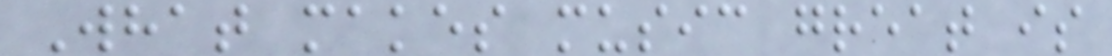What makes music great is
